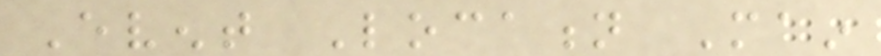Event Location Main
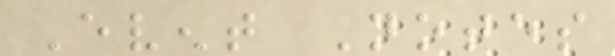Event Notes
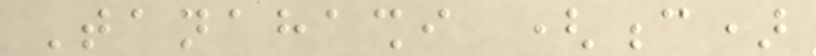Tanahashi (c)
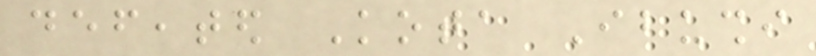defeated Kota Ibushi
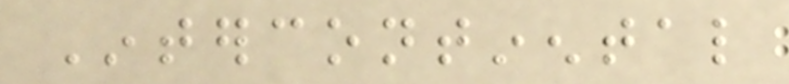Intercontinental
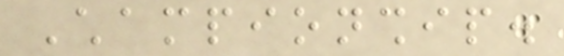Championship.
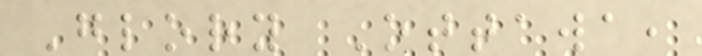Glory Ottawa,
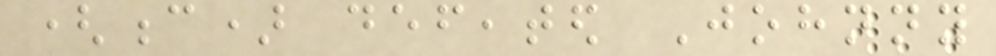(c) defeated Johnny
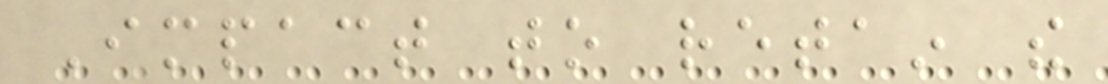Impact to retain the
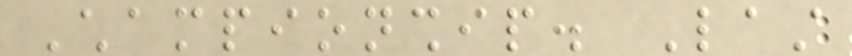Championship. Last
